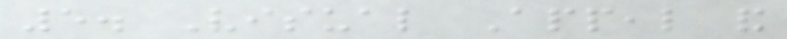5. Visual Appeal and
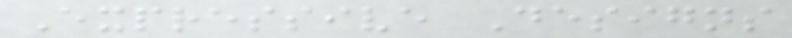Expressive Designs
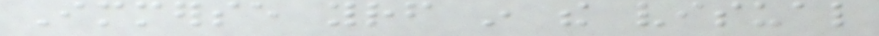Immerse yourself in the visual
